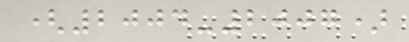(2004-2007)
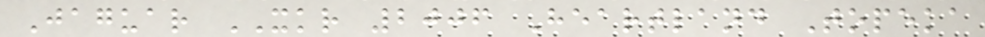Jaguar XKR 2006 Heartland Topeka
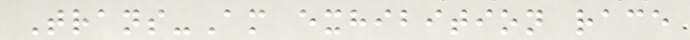Trans-Am exhibition race
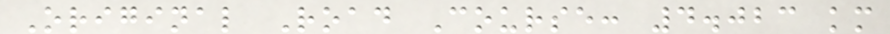Original Road Course: 4.023 km
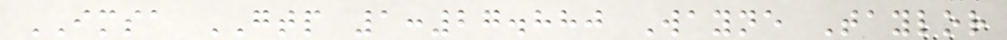IMSA GTP 1:27.880 Wayne Taylor
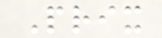Prix
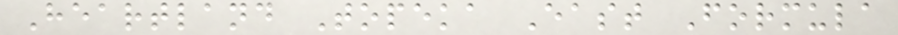Heartland Topeka East Formula
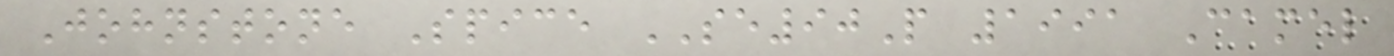Johnstone Spice SE90P 1991 Camel
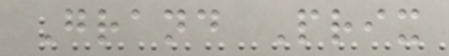Grand Prix
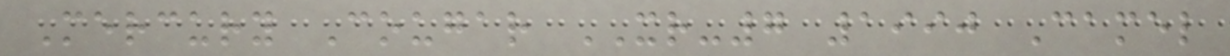Mercury Cougar XR-7 1990 Camel
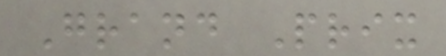Grand Prix
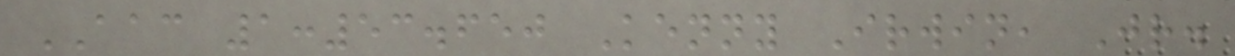AAC 1:53.650 Kenny Irwin, Jr.
